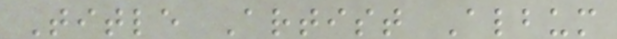Title Artist Album
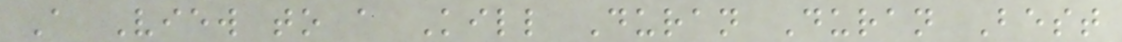A View to a Kill Duran Duran Best
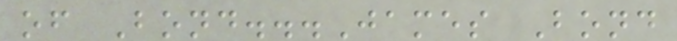of Bond...James Bond
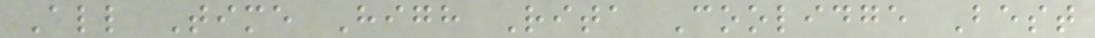All Time High Rita Coolidge Best
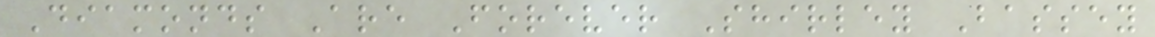Diamonds Are Forever Shirley Bassey
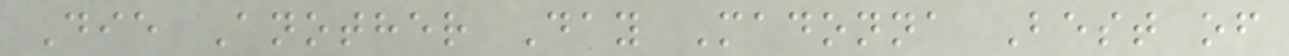Die Another Day Madonna Best of
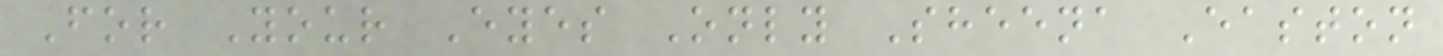For Your Eyes Only Sheena Easton
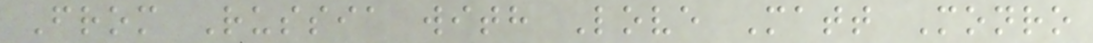From Russia with Love Matt Monro
